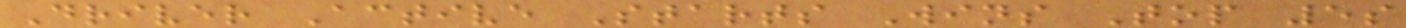Driver Active Starts Wins Top 5s
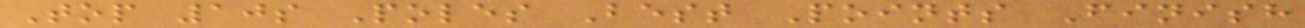Top 10s Poles Best Points Finish
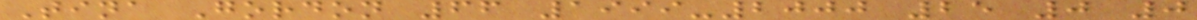Tina Gordon 66 1999-2000 25 0 0
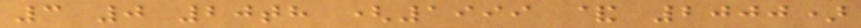3 0 20th (1999 & 2000)
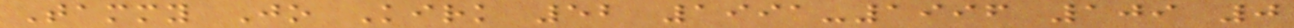Tammy Jo Kirk 52 1991-1996 109 0
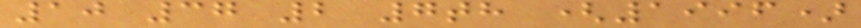10 37 2 7th (1996)
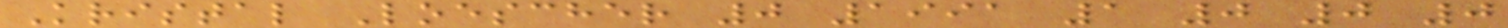Kristal Loescher 0 1991 1 0 0 0
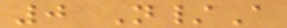0 N/A
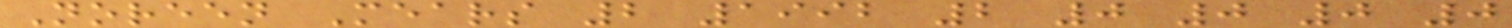Noreen Mears 2 1992 2 0 0 0 0
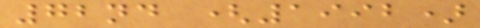72nd (1992)
